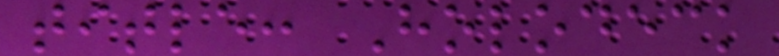title: Holodeck
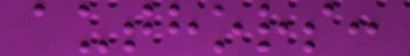authors:
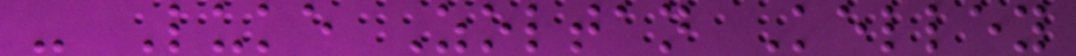- Luke Zoltan Kelley
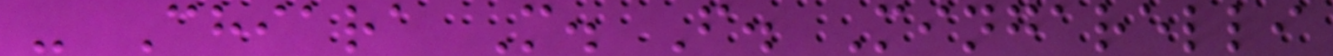- Chiara M. F. Mingarelli
